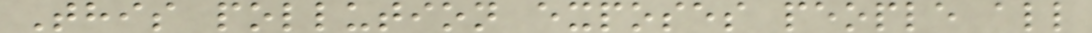This pollution exposes people all
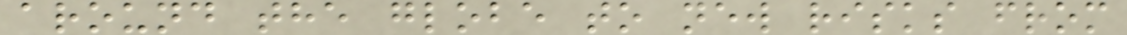around the globe to new risks from
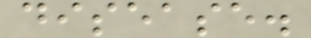disease.
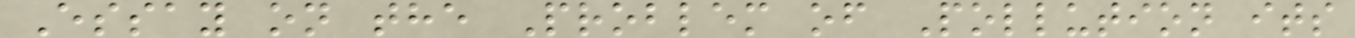Essay on the Problem of Pollution its
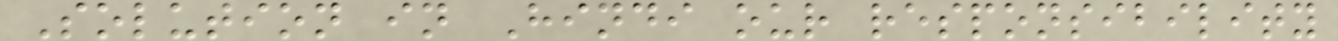Solution in Hindi our responsibility
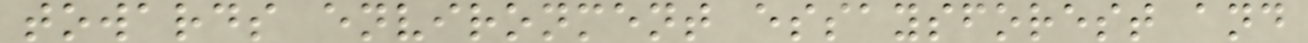towards environment essaysforest and
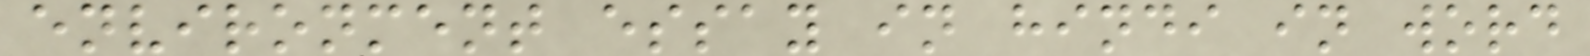environment essay in hindi in word
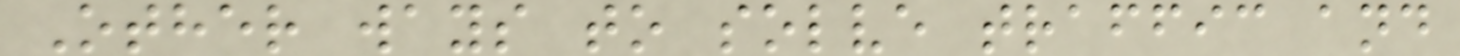Other ways to solve traffic and
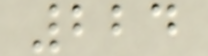224
